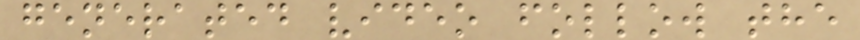generated video follow the
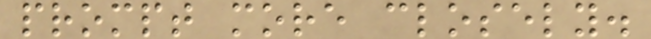prompt more closely.
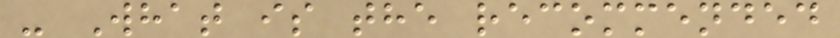- What is the recommended
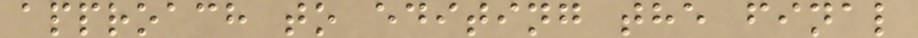approach to editing the final
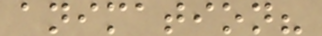animation?
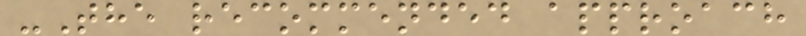-The recommended approach
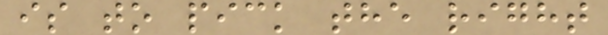is to pick the right
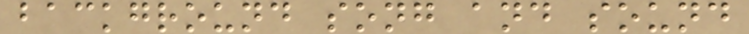background song and sound
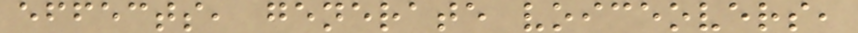effects, generate voiceovers,
